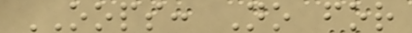OOPS: No for
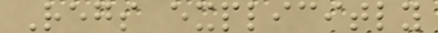Regs explicitly
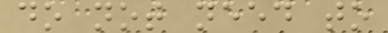do not need to
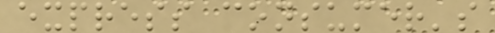express consumer's
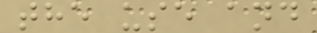the use and
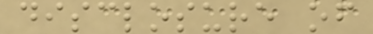disclosure of
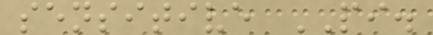sensitive PI.
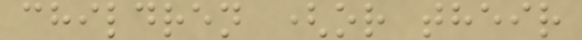children (or their
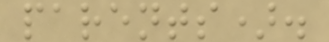parents).
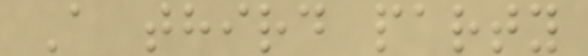A third party
